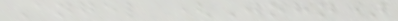Angel (John)
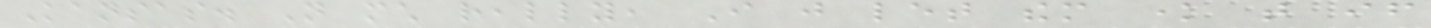Kansas. Not much really, I just let them know that if
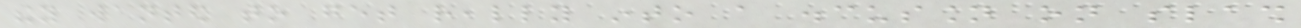they wanted to get really into a discussion on slash
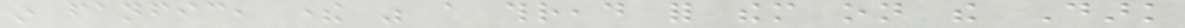in fanfic, there was a thread for them on the Dark
